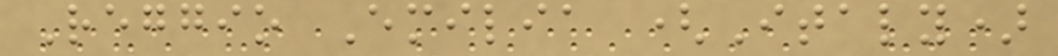Reggio Emilia (Italy)
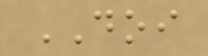DOI
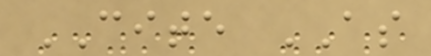CITE AS
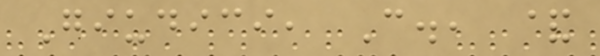Giudici, C., &
